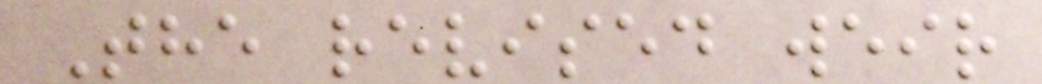The revised weir
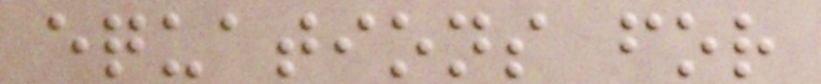equations for
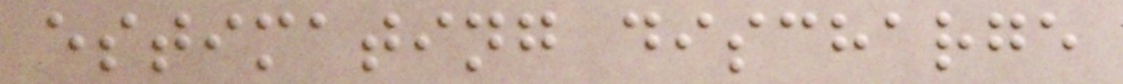estimating discharge
